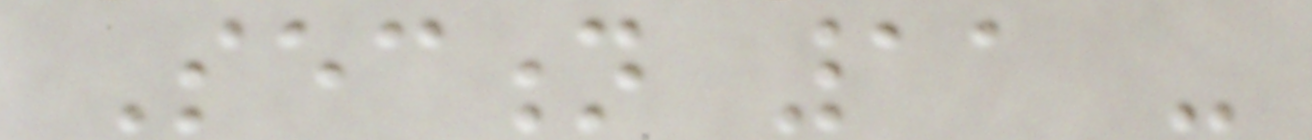Section 11 -
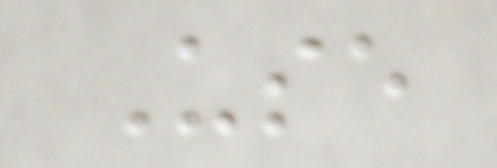Use
